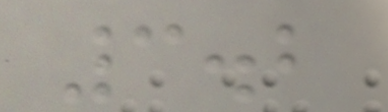3.2
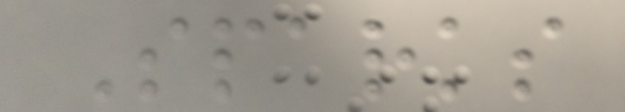Sparks
